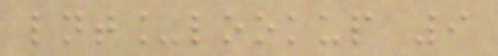lnt_lookup 9
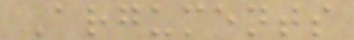Arguments
